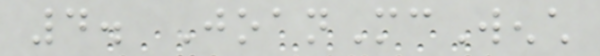4. JoanMcWench
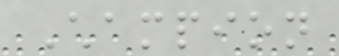Champion
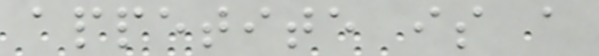appetite is a
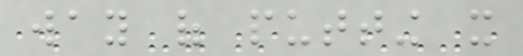way of putting it
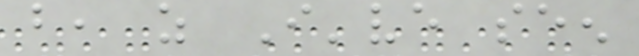but, as I've seen
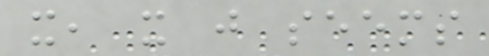it, it just seems
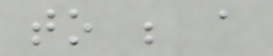to be a
